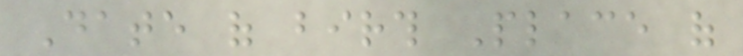Date of birth Place of
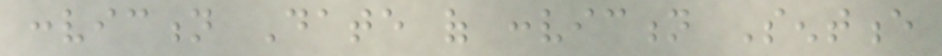conviction Date of conviction Sentence
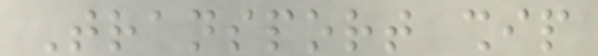Transport ship
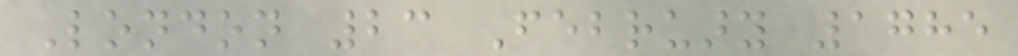London 23 February 1785
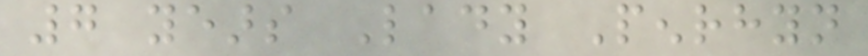7 years Lady Penrhyn
